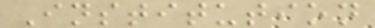Institution
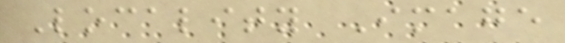Locality Image
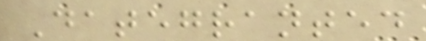Dategranted
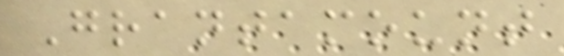Grantamount
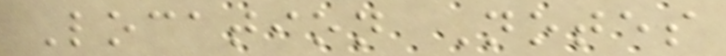Location Notes
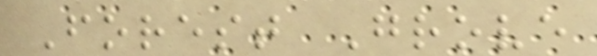Forest Grove
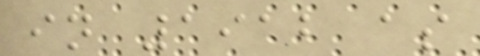in 1912 as
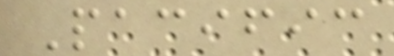Pacific
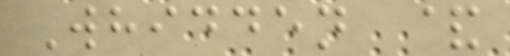Whidden &
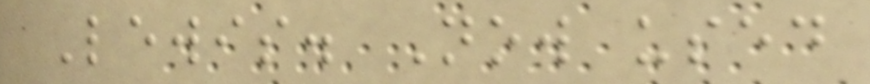Lewis. Now used
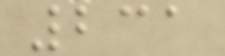231
